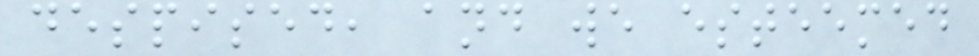despised, and we esteemed
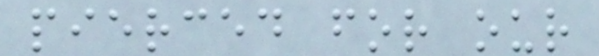pierced for our
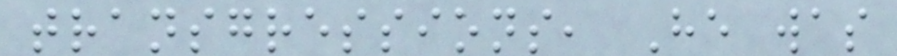transgressions, He was
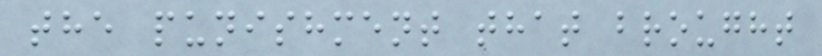the punishment that brought
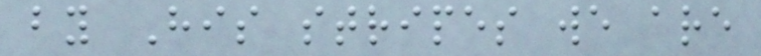by His stripes we are
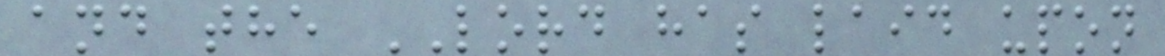and the LORD has laid upon
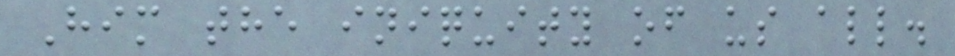Him the iniquity of us all.
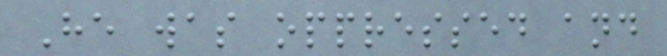He was oppressed and
